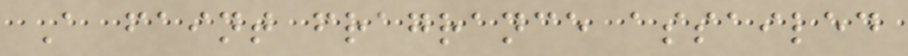A faint fragrance assailed
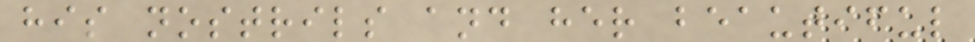his nostrils and her beautiful
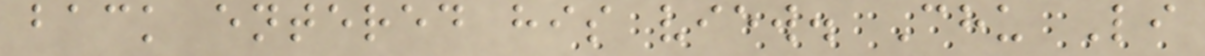back entered his view. Chu Li
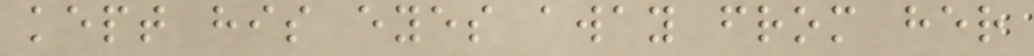kept his eyes away from her
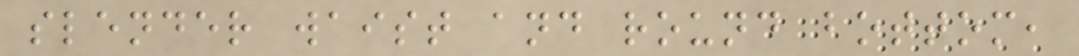slender waist and round bottom,
